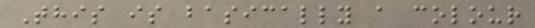This is basically a colour
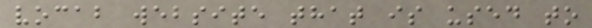vocab website that is used to
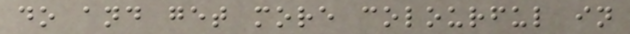do and get more colourful in
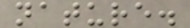nature.
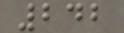242
